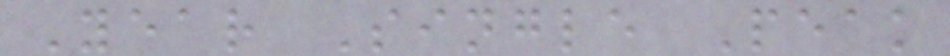Year Single Peak
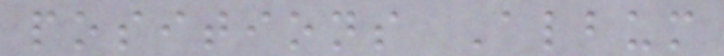positions Album
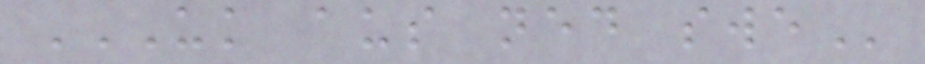UK AUS NED SWE
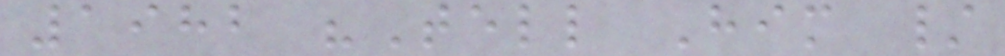1982 "Tell Him /
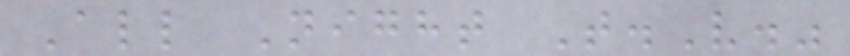All Night T.V."
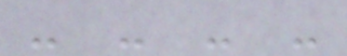- - - -
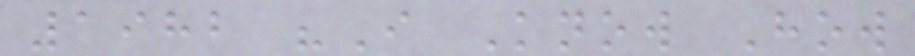1982 "I Know How
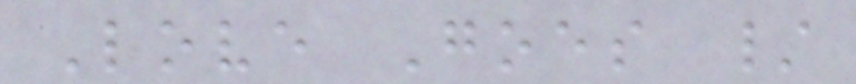Love Goes /
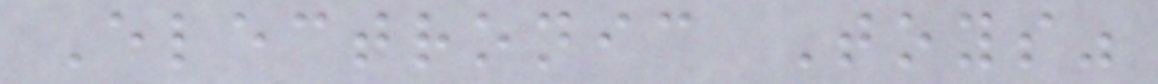Electronic Toys"
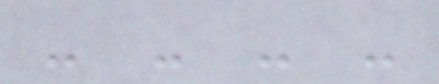- - - -
